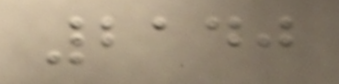2140
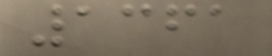1361
